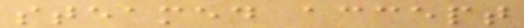steamed accept
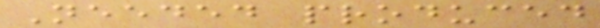Needed produced
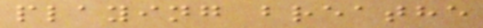playing breathe
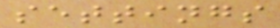settings
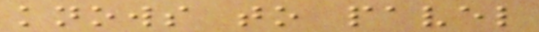knows to pavel
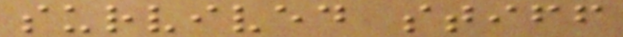survived stiff
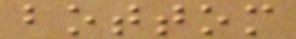bottom
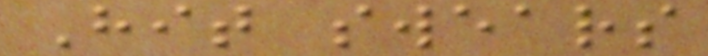Hit swears
